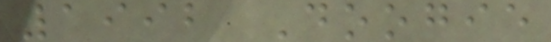1992 Doogie
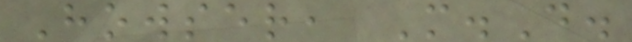Howser, M.D.
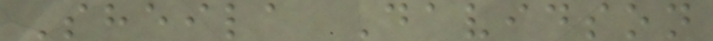Sheila Davidson
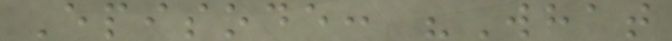Episode: "What
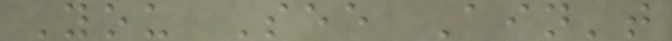You See Ain't
